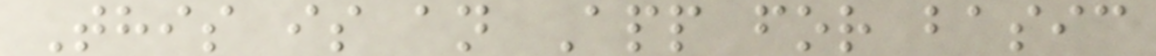This is an App for basic
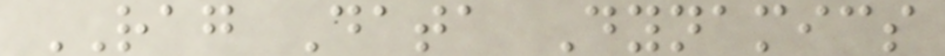RAG Data Dynamics
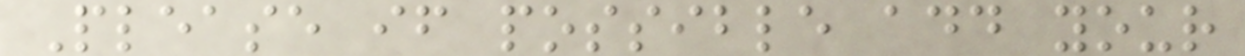Please if possible add your
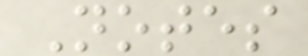Notes
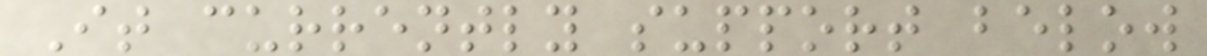It currently support below
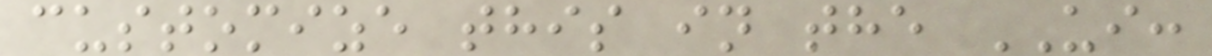customize this in the UI:
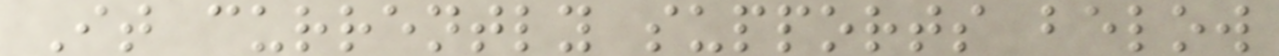It currently supports below
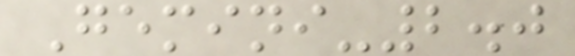Gemini-2.0
